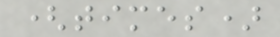(times)
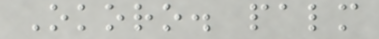Okoro. palm
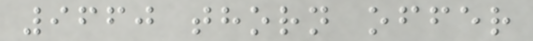9660 thorn offer
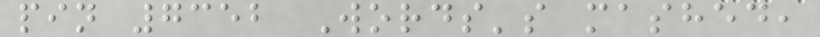pin 7352 Words's mashed,
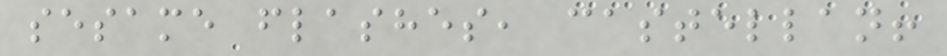sesame flashes, castellan!
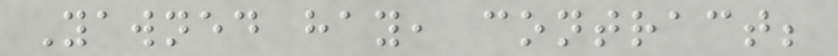Yawned hay, contract;
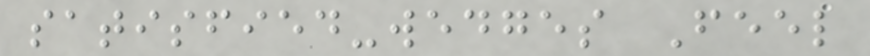satisfied-wedges Feel
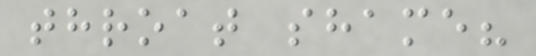throat shame?
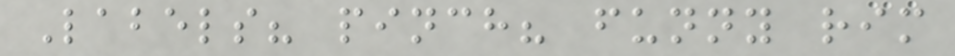Labels? pinch? funny rim
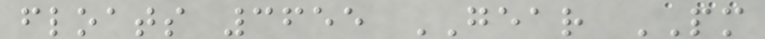floats 3655 GEAR PM
